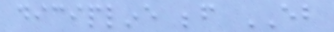dicipline before EB
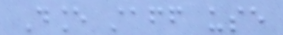Dance staff use
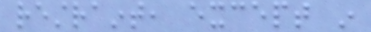restraint, except in
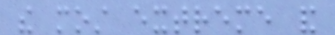the most extreme and
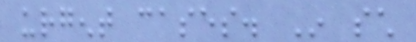urgent cases. In such
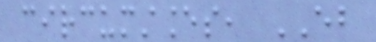circumstances, EB
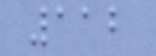112
